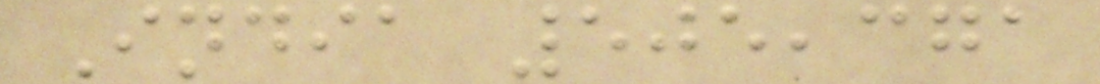India 505,371
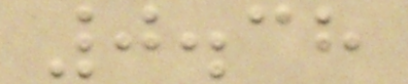0.38
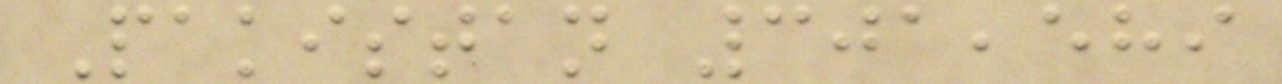Pakistan 301,589
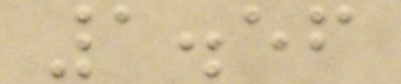1.56
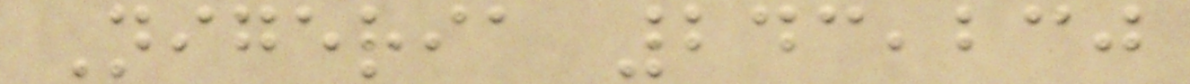Nigeria 243,230
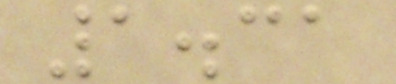1.31
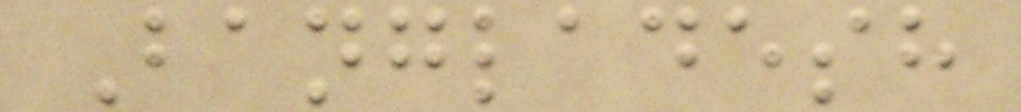Bangladesh
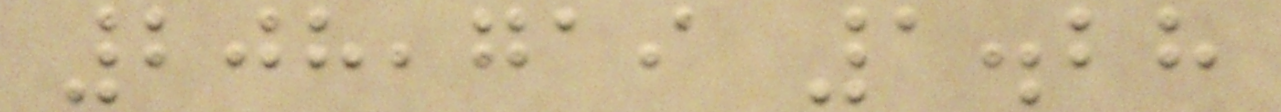208,719 1.28
